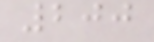200
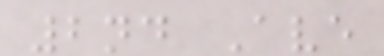2nd Ave
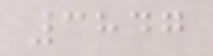3847
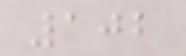102
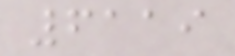6119
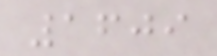1609
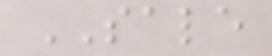SALE
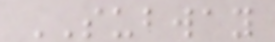SUBWAY
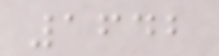1642
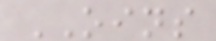OINS
